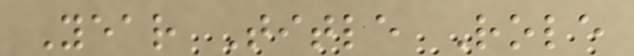Year Title Role
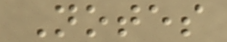Notes
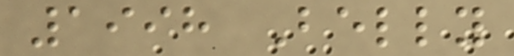1998 Belly
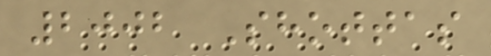2002 Shottas
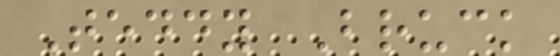Teddy Bruck
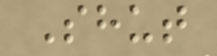Shut
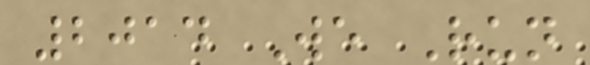2014 We Run
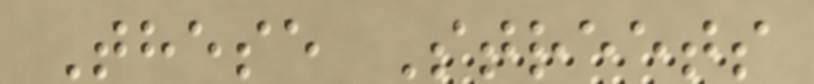These Streets
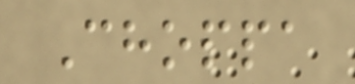Choppa
